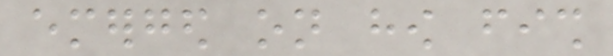emerged on how fish
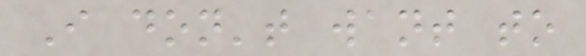I don't want to
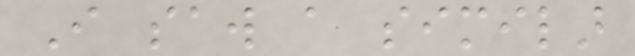I saw a similar
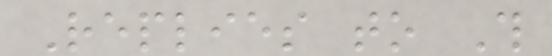Replies to This
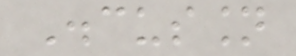Discussion
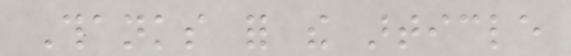Thanks for the article
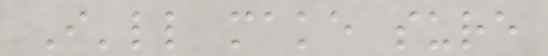I'll make sure
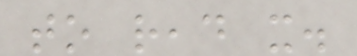to read it.
